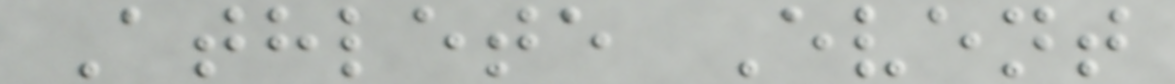Athlete Event
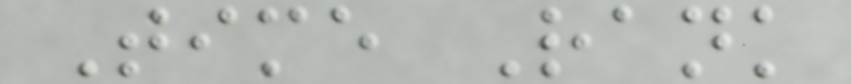Time Rank
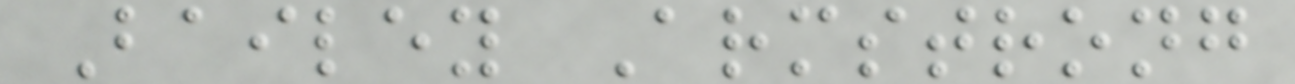Bailey Armstrong
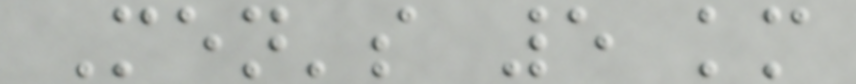Men's 5 km
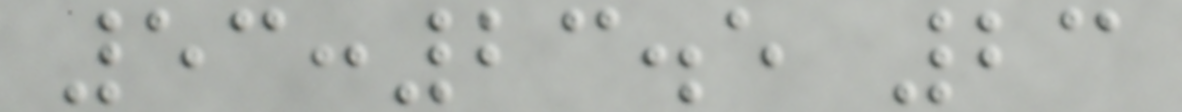53:23.5 23
